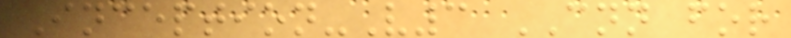Inception-V3 CNN for
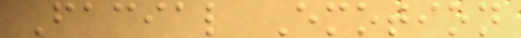Facial Emotion
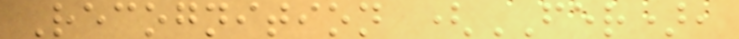Recognition (FER),
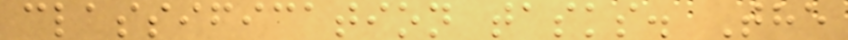classification tasks. The
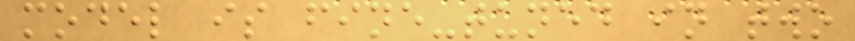model is fine-tuned in two
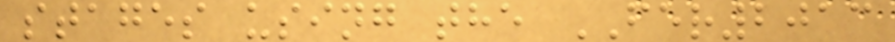stages using the FER2013
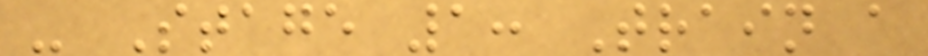- Stage 1: Train a
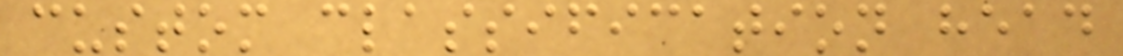custom classification head
